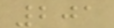201
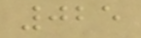025
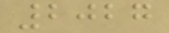2027
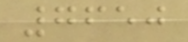7650
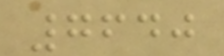7640
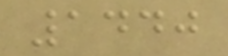1440
